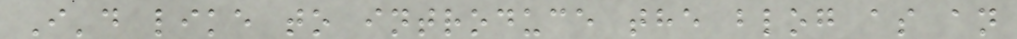I'd like to introduce the blog as an
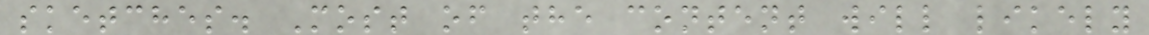sketches. Most of the content will likely
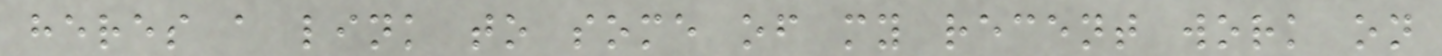heres a link to some of my recent work on
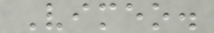Vimeo.
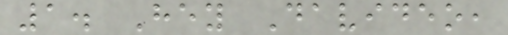1. Hey Davideo,
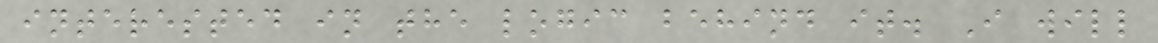interested in the logic behind it. I will
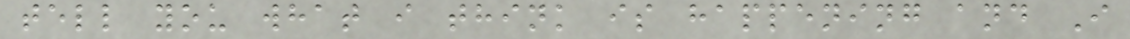tell you what i think is happening and I
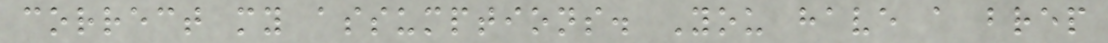correct my assumptions. You have a brep
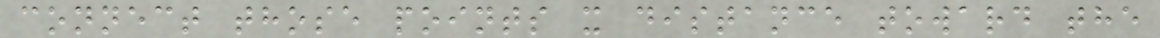connect those points x distance toward the
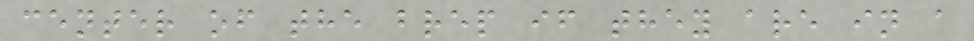center of the brep if they are in a
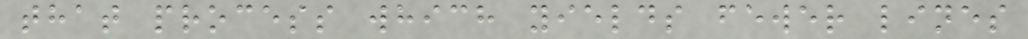that process which yields fewer lines
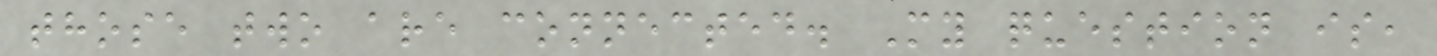those two are connected. My question is,
